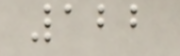122
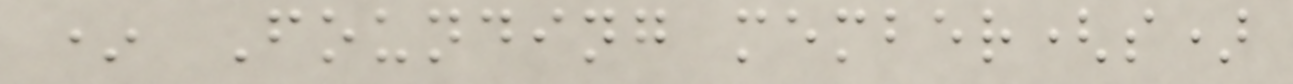* Founding member(s)
